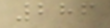286
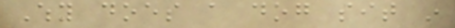Why does a dog sit in
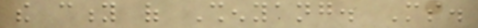the city of Shenyang. Ms.
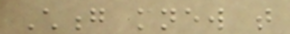Chong knew that
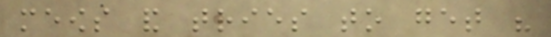meows and tries to get his
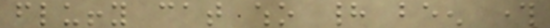fluffy cat who had been through
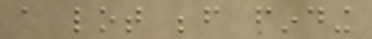a lot before finding
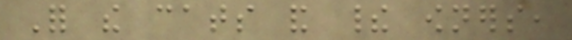For the cats and their owners,
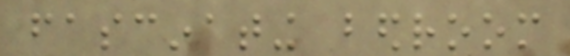fascinating bedroom
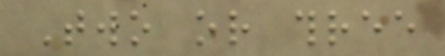Two or three
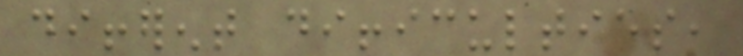different difficulties,
